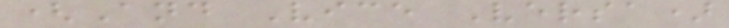(And Vice Versa)
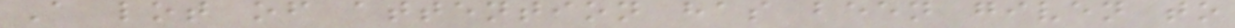A lot of attention has been given to
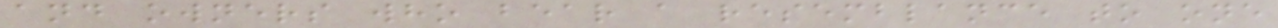and owners who bear a resemblance to one
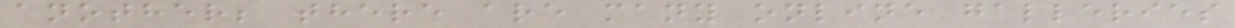another; there are many online galleries
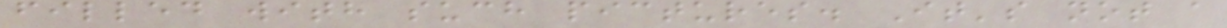filled with such pictures. It's not a
